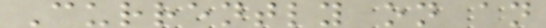Currently on an
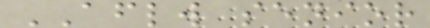AFLW senior
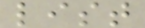list
